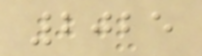2025
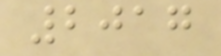2017
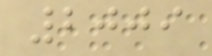2009
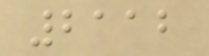2112
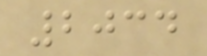2034
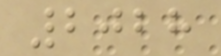2028
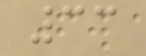33
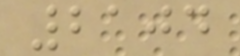2104
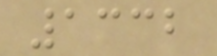1332
